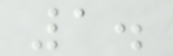1.
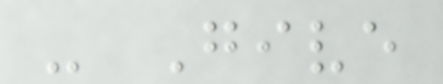- Give
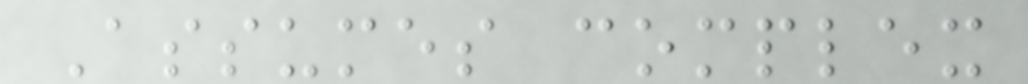Assumes complex
